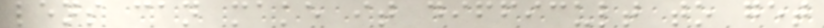lens can make it difficult to get
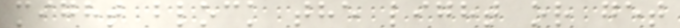might block the light or get
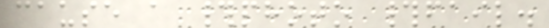cause a #photo #fail.
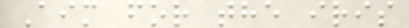Aim for the iris
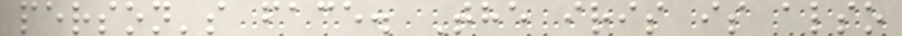person's face. The iris is also
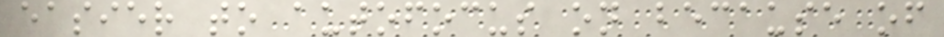easier to autofocus on because of
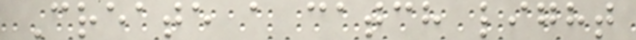Create a catch light
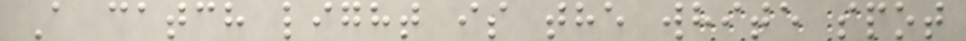A catch light is the white spot
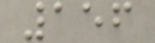156
